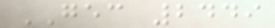GEC 2449
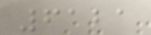6121
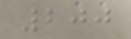200
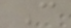C
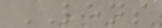LENS
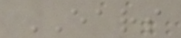EARS
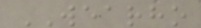WEARHO
